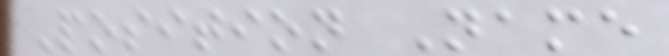Position Name
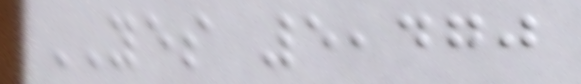YES 5,470
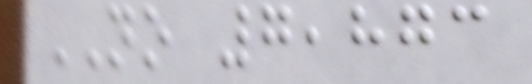NO 7,873
